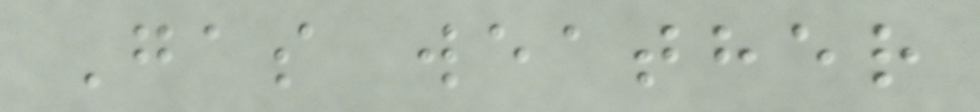Gas weather
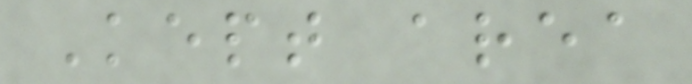Kept area
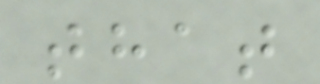that
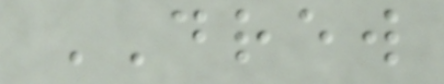DREW
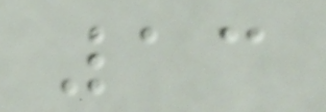13
